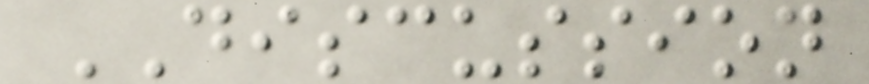DISCUSSION
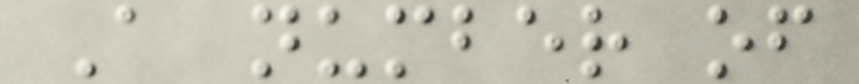A number of
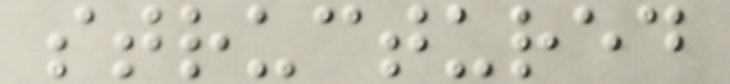structured
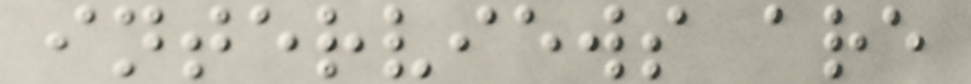interviews are
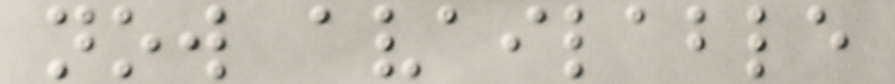now available
